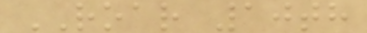ROAR 10th
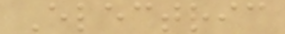Electric
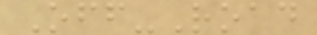Off-Road
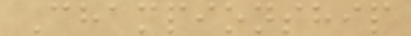Championship
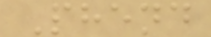Phend
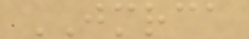JMRCA
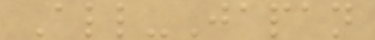All-Japan
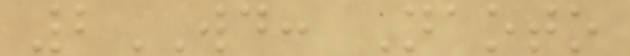2WD: Naoto
